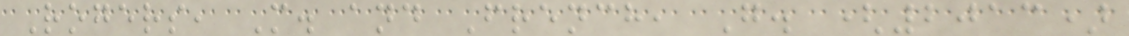Rogers, M. and French, G. (2013)
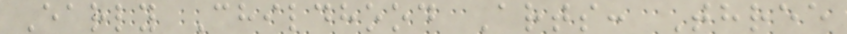Early Childhood Arts: Three
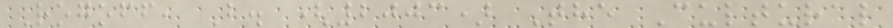Rogoff, B. (2003) The Cultural
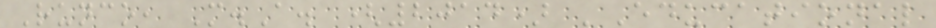Runco, M.A. (2014) 'Educational
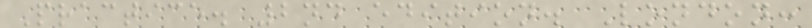Practice. 2nd edition. London:
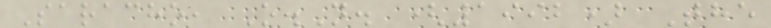Saracho, O.N. (1992) The
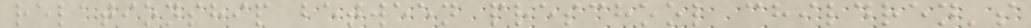relationship between preschool children's
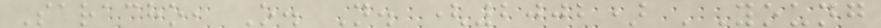Saracho, O. N. (2002) 'Young
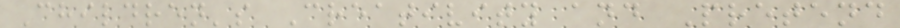Children's Creativity and Pretend
